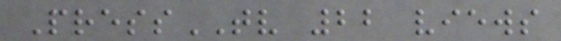PressTV 22 views
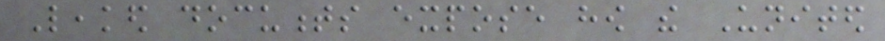Leaked documents expose how the United
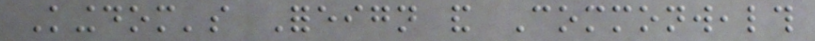Kingdom's Foreign and Commonwealth
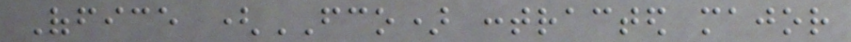Office (FCO) contracted major
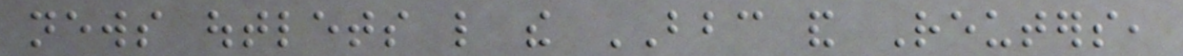news outlets like the BBC and Reuters,
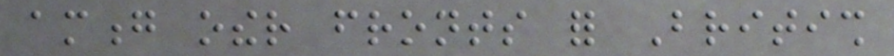among other fronts for British
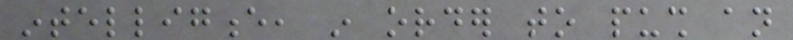intelligence, in order to push an
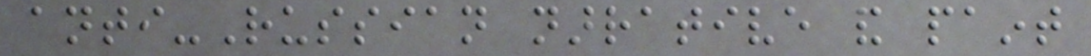anti-Russian narrative and paint
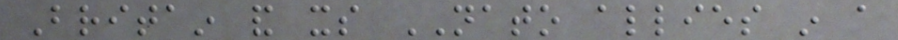Britain and its NATO allies in a
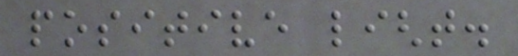positive light.
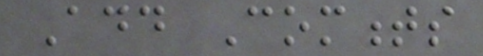Add Comments
